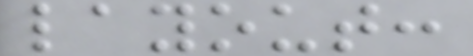layout:
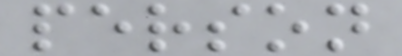person
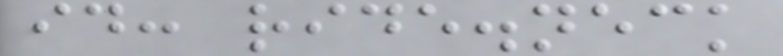id: ride.neck
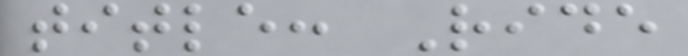title: Ride
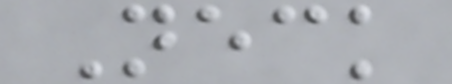Neck
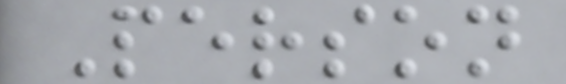Person
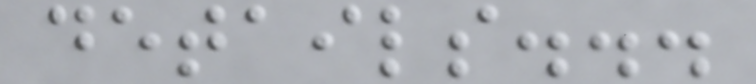details...
